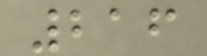216
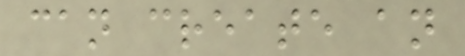can create an
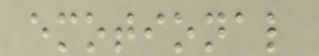emotional
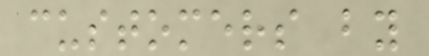customers by
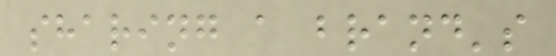sharing a brand's
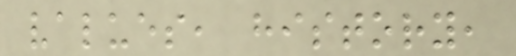values, history,
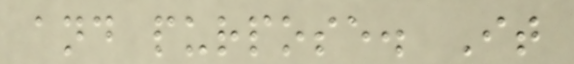and purpose. It
